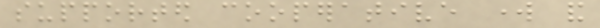supported cooperative work and
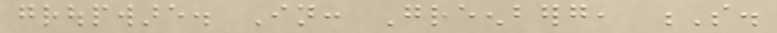groupware. In: Greenberg, S.
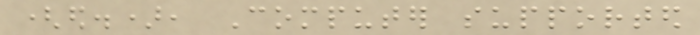(ed.), Computer supported
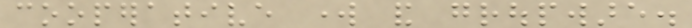cooperative work and groupware.
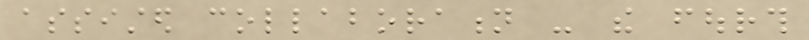assisted collaboration - the fourth
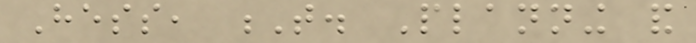Hess, T. Planning and
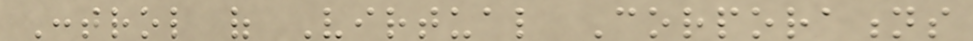Control of Virtual Corporations
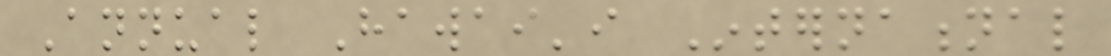Annual Hawai'i International
